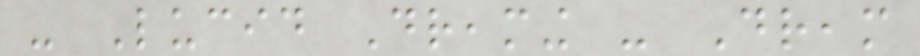- Lucid Dreaming - Dream
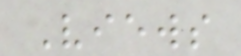Views
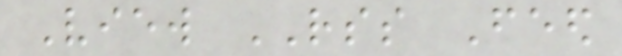View RSS Feed
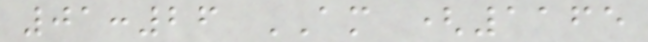01:26 AM (1165
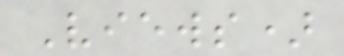Views)
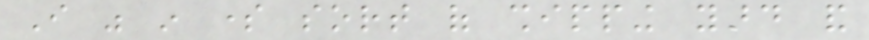I was in some sort of shipping yard and
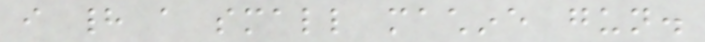i had a small machine gun.
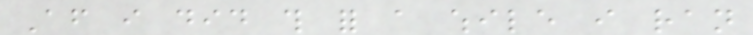After i did this for a while i ran
